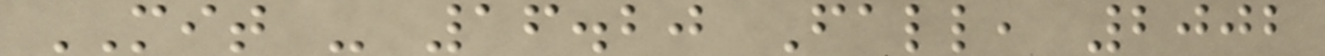MIT - 16.20 Fall, 2002
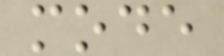mode
